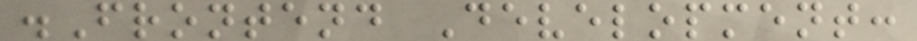.Frontend Development:
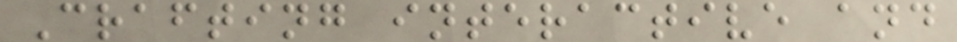Crafting interactive and
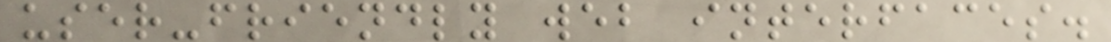user-friendly web interfaces.
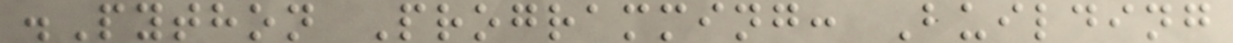.Python Programming: Building
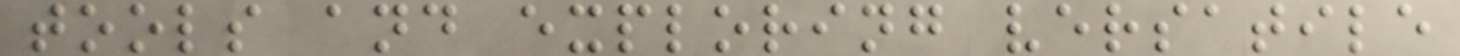tools and exploring versatile
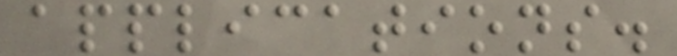applications.
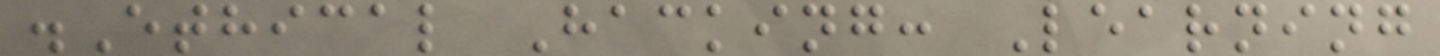.Ethical Hacking: Learning
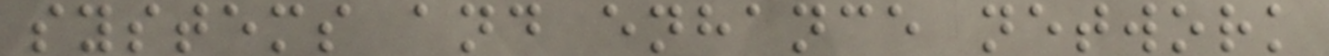systems and enhance network
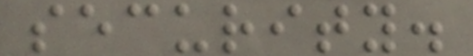security.
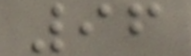96
